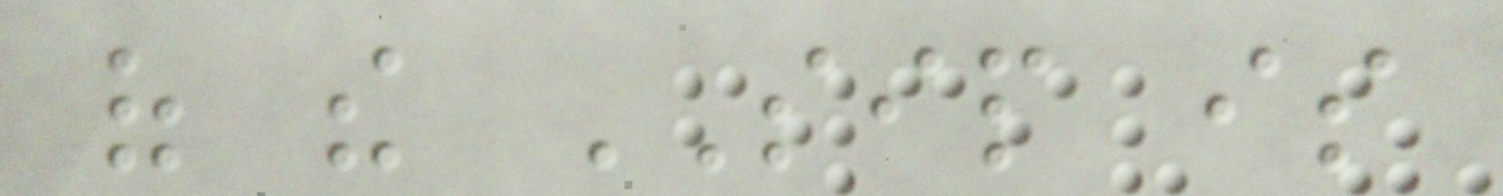of the SIP is
